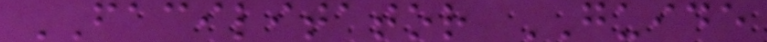FACILITATOR GUIDE
